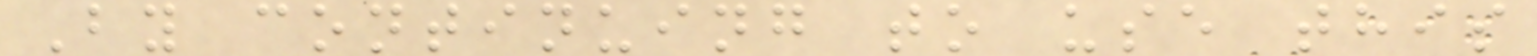By continuing to use this
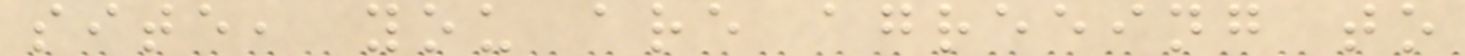site, you are agreeing to
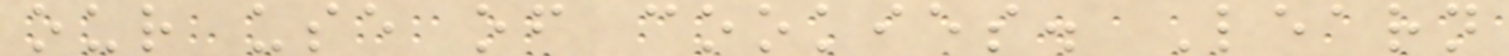our use of cookies. Learn
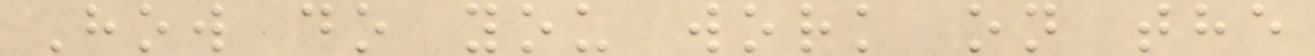How do you work on the
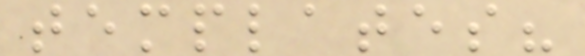templates?
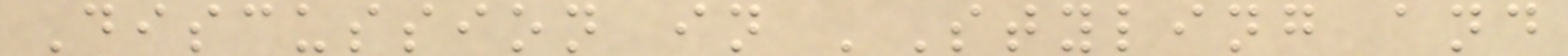Discussion in 'Styling and
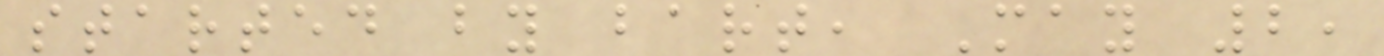started by bart, May 2,
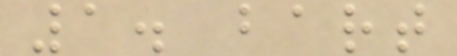1. bart
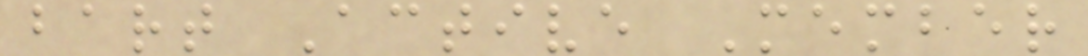bart Active Member
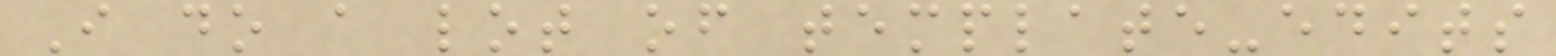I do a lot of template-edits
